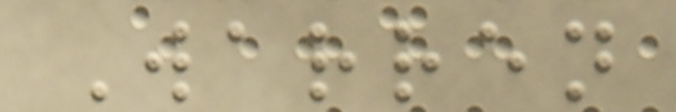Warren
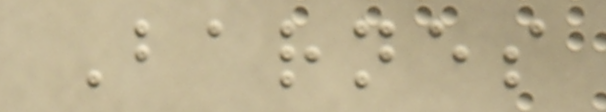Barnes
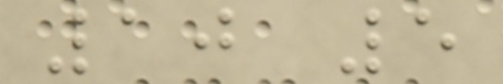10 5
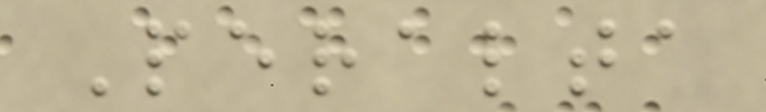Peralta
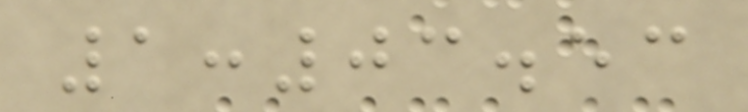1:03.53
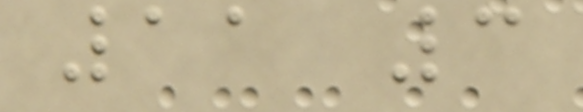11 3
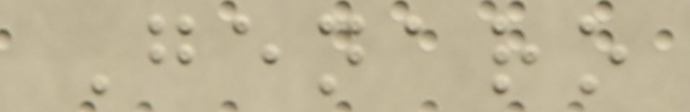Genaro
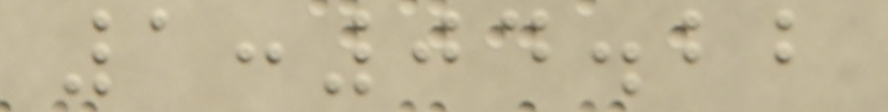1:04.22
